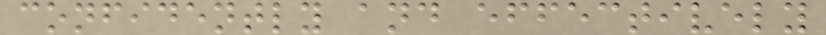confidently and effectively
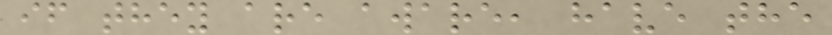if they are aware, have the
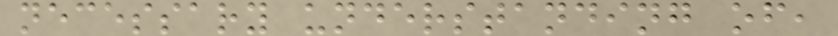necessary understanding of,
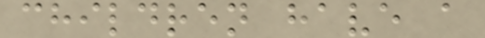children have a
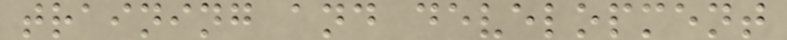training and development
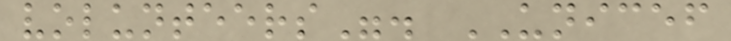volunteers". UNICEF
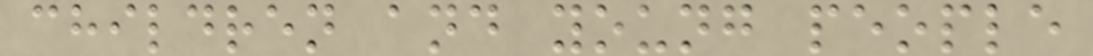children and young people
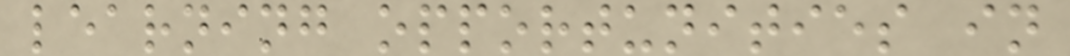learning opportunities in
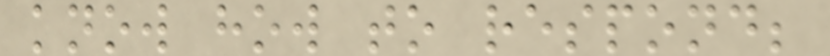know how to respond;
